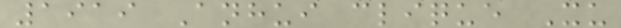1919 Anhui clique Xu
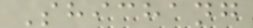Shichang
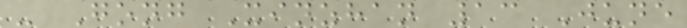- Gong Xinzhan 13 June
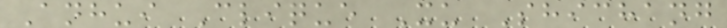Anhui Clique Xu Shichang
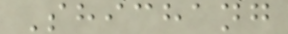Shichang
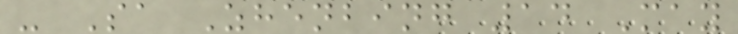- Sa Zhenbing 14 May
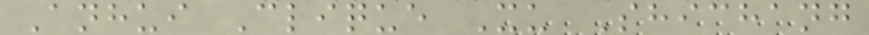Anhui Clique Xu Shichang
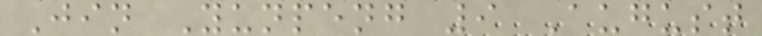Jin Yunpeng 9 August
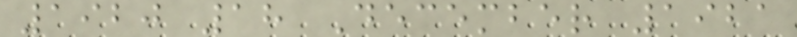1920 18 December 1921
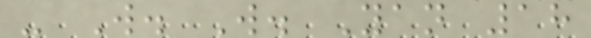- W. W. Yan 18
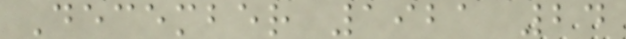December 1921 24
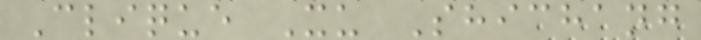Clique Xu Shichang
